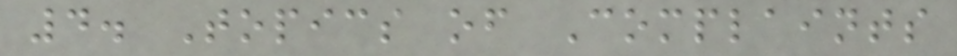4. Topics of Complaints
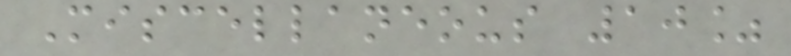Miscellaneous 10%
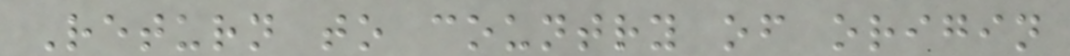Return to country of origin
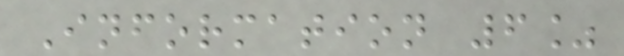Information 6%
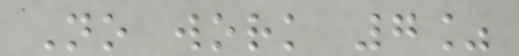No work 7%
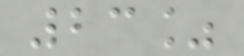23%
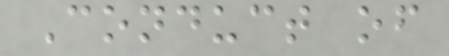Conduct of
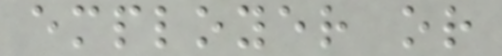employer or
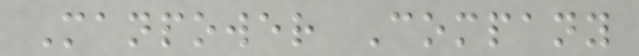Manpower Company
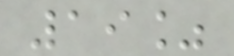19%
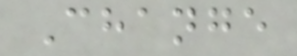Change
